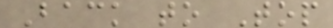Back to Top
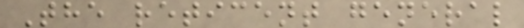The reticent general
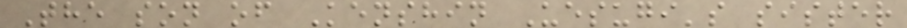The son of Kenshin Uesugi's sister
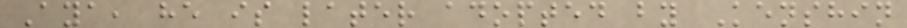Aya, he is later adopted by Kenshin
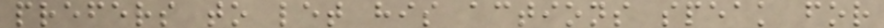prefers to let his actions speak for
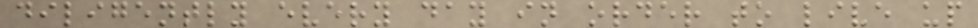diligently every day in order to live up
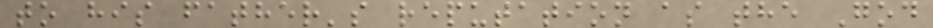to his father's reputation as the God
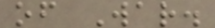of War.
